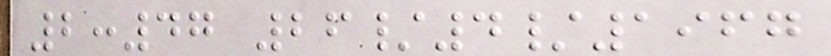2:47 26/4/1967
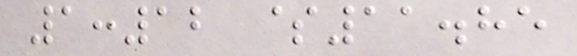1:12 $11.85
